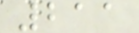211
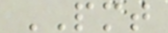PMT
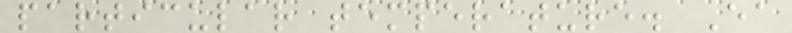particular temperature. Ea
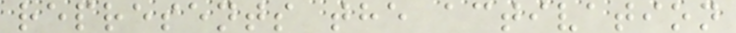represents the activation
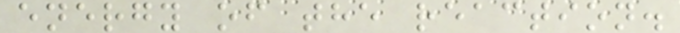energy of the reaction.
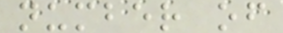number of
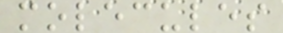molecules
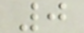0
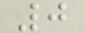0
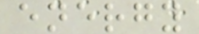energy
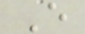E
